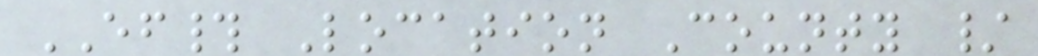EF# Location County /
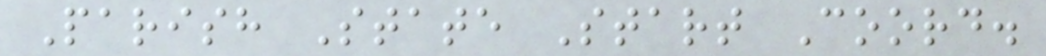Parish State Start Coord.
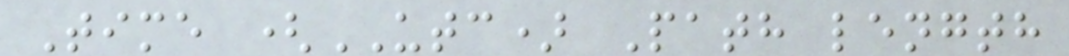Time (UTC) Path length
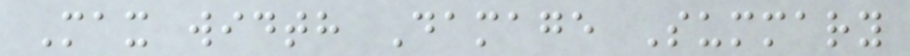Max width Damage Summary
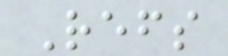Refs
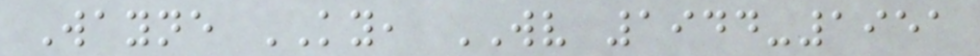Wayne KY, WV 1944-1951
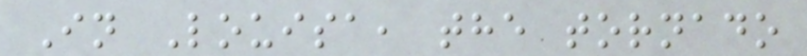In Louisa, the tornado
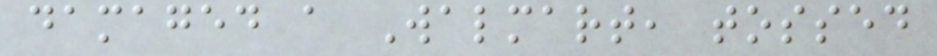damaged a Walmart, tossed
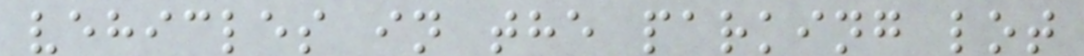vehicles in the parking lot
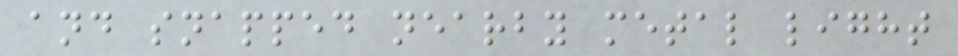and snapped nearby metal light
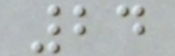24
